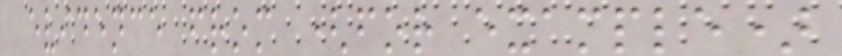evidence from (for example)
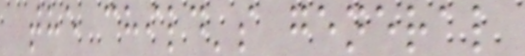the child's general
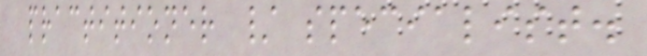practitioner / specialist.
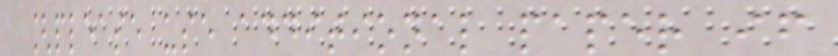[please use additional paper if
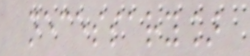necessary]
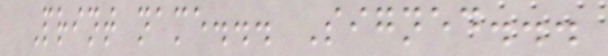Print name... Signed...
